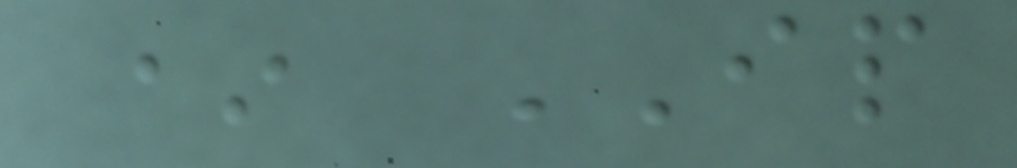* IP
